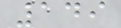149
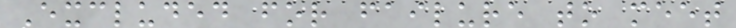Excluded for failure to meet
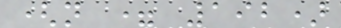(n = 192)
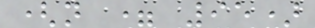(n = 95)
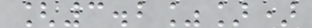[3.2%])
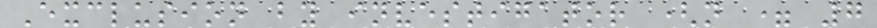Exclusion by investigator (n = 7
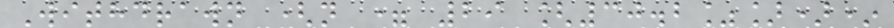Withdrawn (n = 29 [30.2%])*
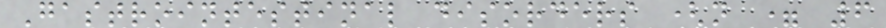Gastrointestinal disorders (n = 6
